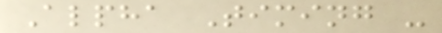Alpha Timing -
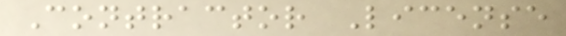Contractor License
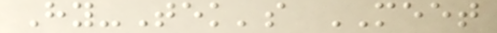Hy-Tek's MEET
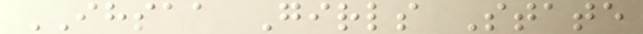IHSAA Girls State
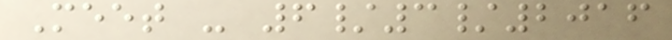Meet - 6/3/2016
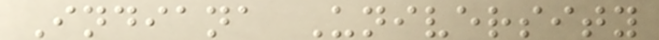Indiana University
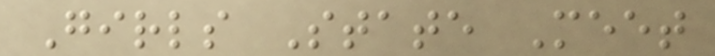Girls State Meet
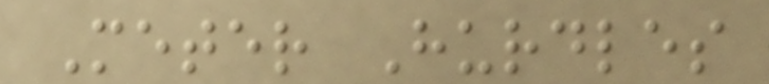Meter Hurdles
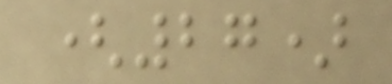(27)
